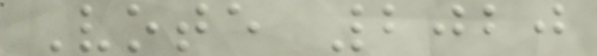Vote 2020
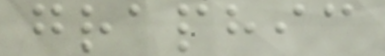graphic
